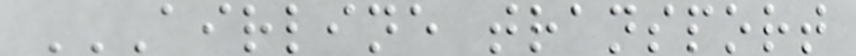AIRLINE TRANSPORT
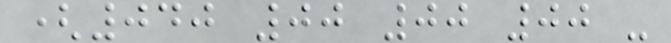(040 00 00 00 -
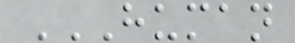HUMAN
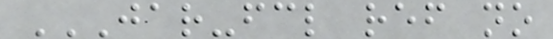JAR-FCL REF NO
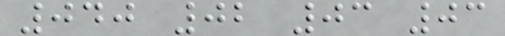040 02 03 03
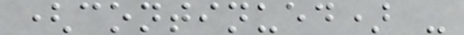(continued) -
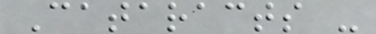Cataracts -
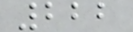222
